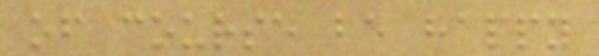of course be happy
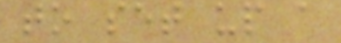to set up a
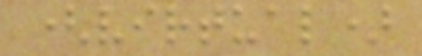(virtual)
